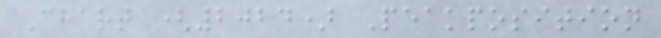Chart (2024) Peakposition
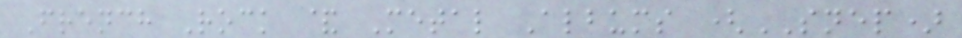French Rock & Metal Albums (SNEP)
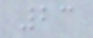23
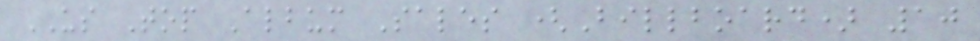US Top Album Sales (Billboard) 10
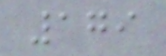179
